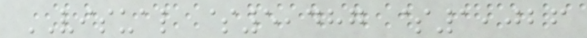VISUAL $5,487 $1,026
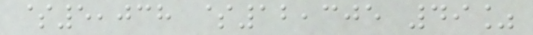$5,038 $12,305 49%
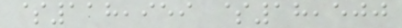$118,959 $18,500
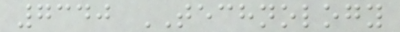7340 TECHNOLOGY
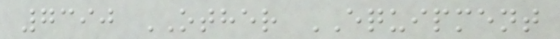7390 OTHER EQUIPMENT
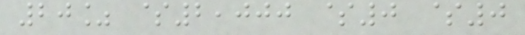20% $2,000 $0 $0
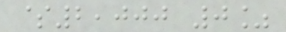$2,000 0%
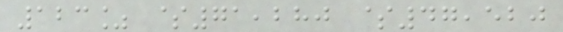123% $71,280 $47,520
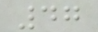47
